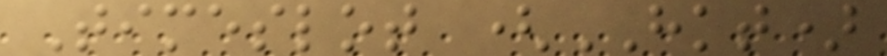Timeslot (HKT)
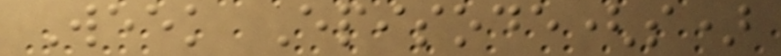Week Episode(s)
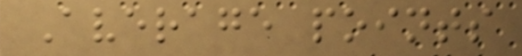Average points
